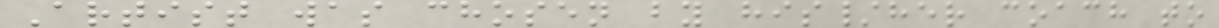Artist was chosen by his/her coach to
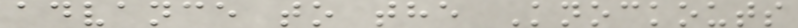advance to the Knockouts
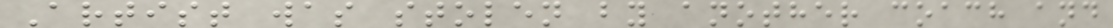Artist was stolen by another coach and
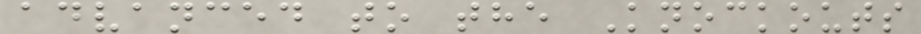advanced to the Knockouts
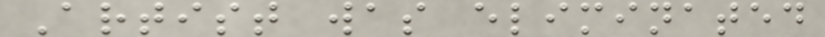Artist was eliminated
